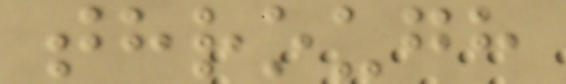through
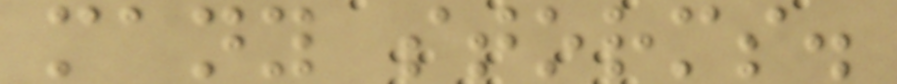many storms.
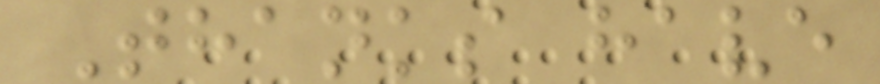Thanks have
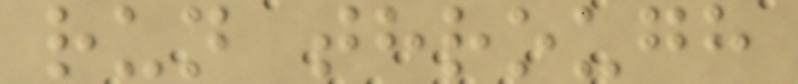run through
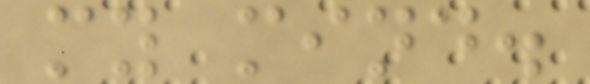my mind.
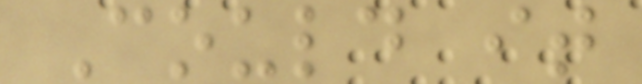Could it
